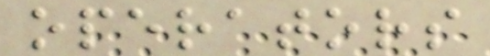operators
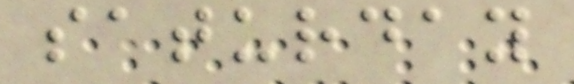saturday
